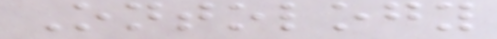Ontology
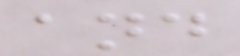and
